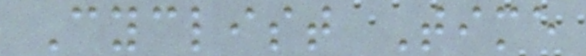Cyclist Time
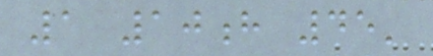1 10h 45'
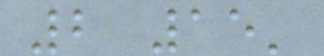2 15'
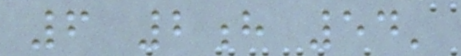6 2h 54'
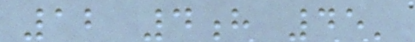12 4h 45'
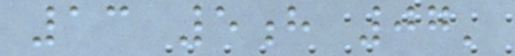13 5h 07'
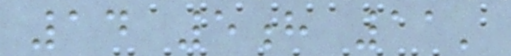14 5h 11'
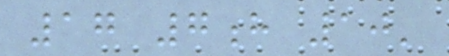17 7h 10'
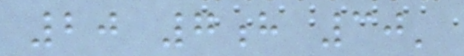20 7h 30'
